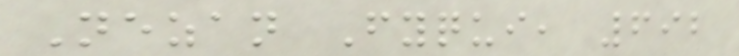Nezan Fyqui, 692
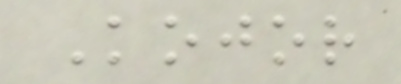Kojor
